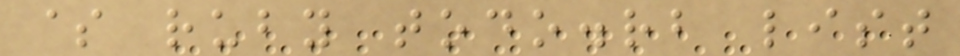$ ruby todo.rb list
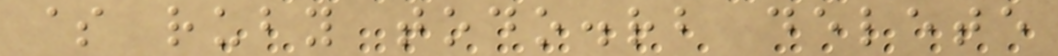$ ruby todo.rb delete
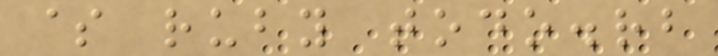$ ruby todo.rb
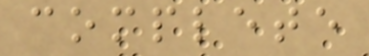complete
